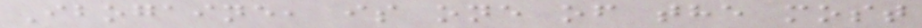Ibogaine, is one of the most
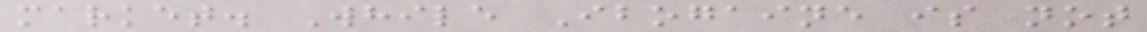market. While Ibogaine is not
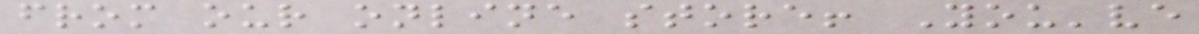from our online store! You've
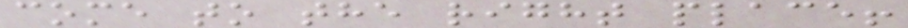come to the right place!
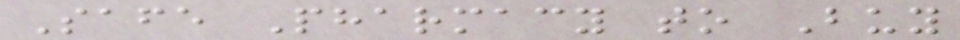Safe Pharmacy to Buy
